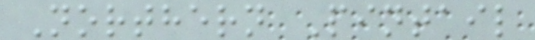Northern Pintail
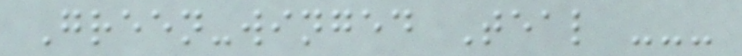Green-winged Teal ---
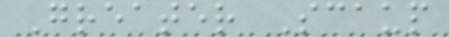Greater Scaup
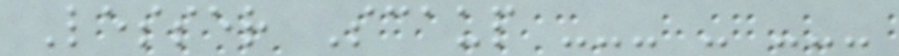Lesser Scaup --- - ---
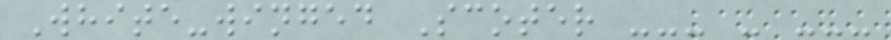White-winged Scoter --- - ---
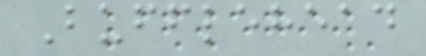Bufflehead
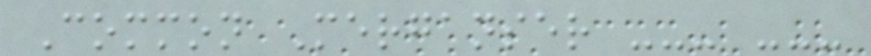Common Merganser --- ---
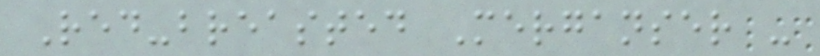Red-breasted Merganser -
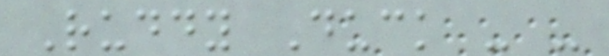Ruddy Duck - -
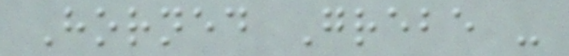Horned Grebe -
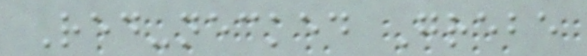Red-necked Grebe
